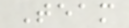Team
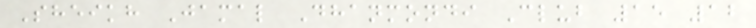Sheikh Jamal Dhanmondi Club 15 12
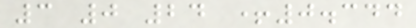3 0 24 +0.344
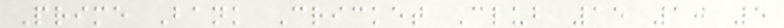Prime Bank Cricket Club 15 10 5
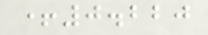+0.220
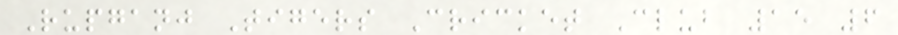Rupganj Tigers Cricket Club 15 6
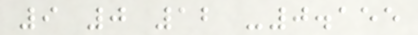9 0 12 -0.155
